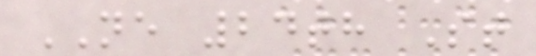NE 24th St
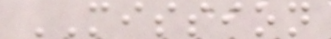MISSION
